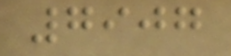7907
